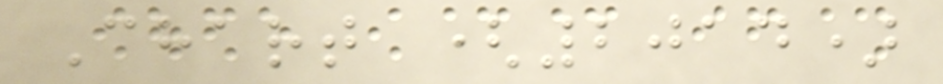Chart (2014)
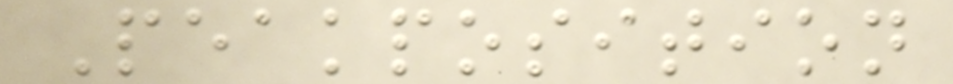Peakposition
